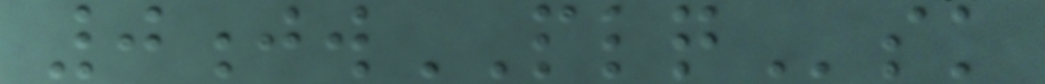0jwPLQsk
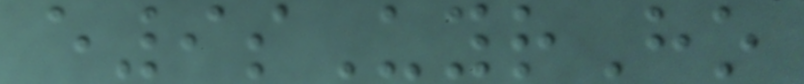e9sUyrHo
